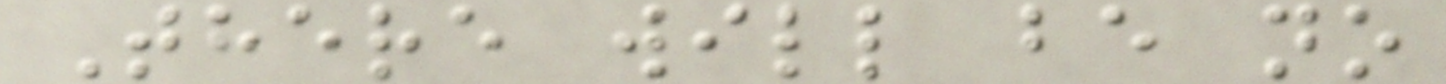There will be no
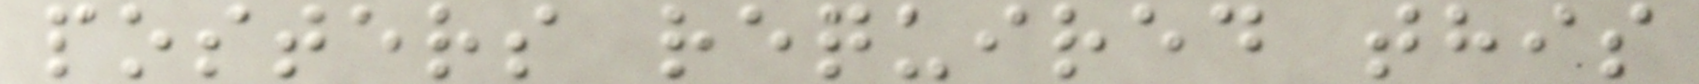posters required this
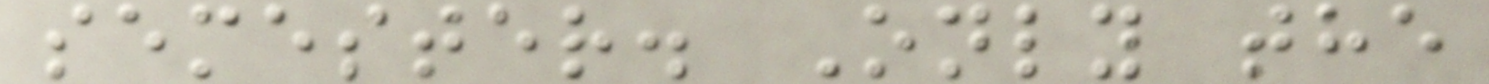semester. Only the
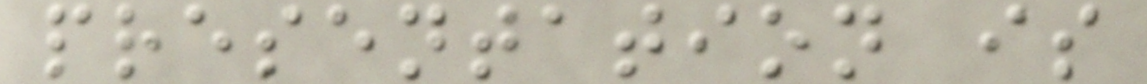presentation is
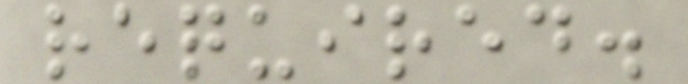required.
